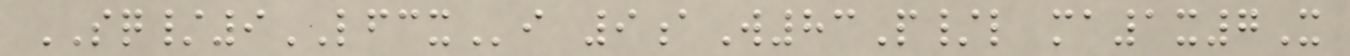SQ/9LFCXi 9aW83P/l ma1x7X
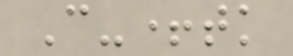C-+tk
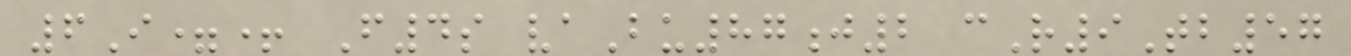6I=+ F4s vaBu87j2 cR9Tb57
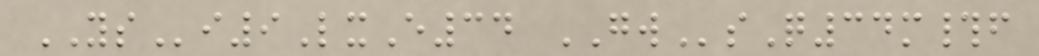YSi9LxE34 GWsQ34m#f
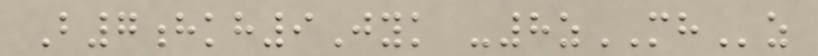B7hkh9Jyk -8zMHz
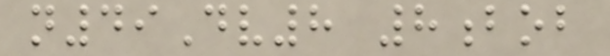n49Dv8 8bob
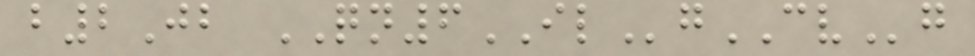b2Jb QN6ILgCVg
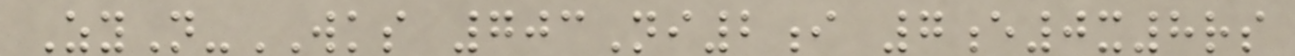ZyN-WKS 703Ni2i 7e0x8rs
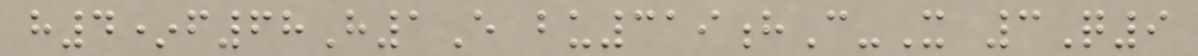h4*f68H1E bu319hC-X 3Q9
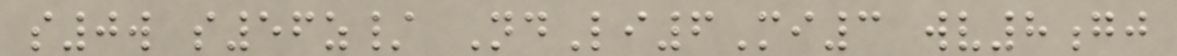s0w s56z/ NdLi6Mi3 wv8gj
